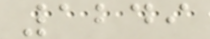1249
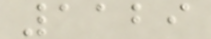1129
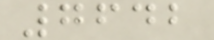7642
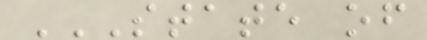STATE OF
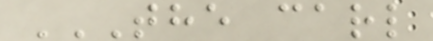THE CARL
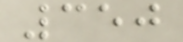350
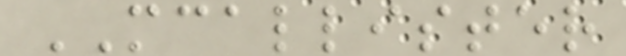MCALLISTER
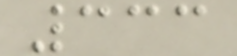333
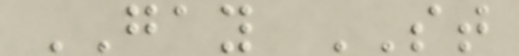GAY ST
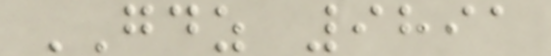GDZ 9891
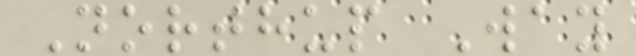Northup Way
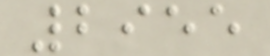2955
